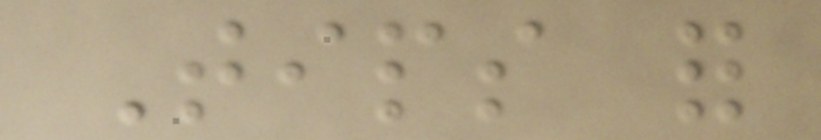Tips for
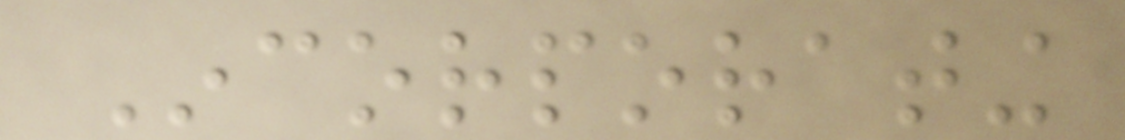Incorporating
